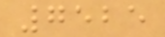7525
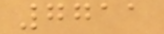7711
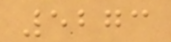5273
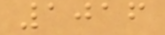1016
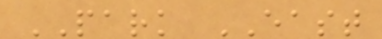PARK EAST
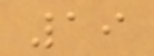19
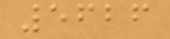5626
